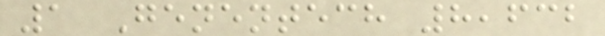1 Genentech 8,632
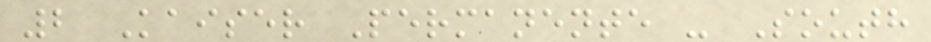2 Kaiser Permanente - South
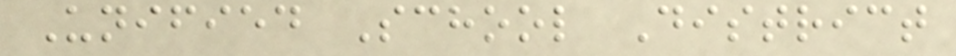Unified School District
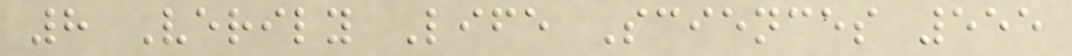8 Verily Life Sciences 555
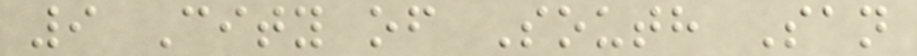9 City of South San
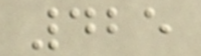425
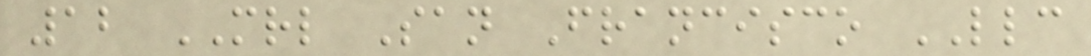12 MRL San Francisco LLC
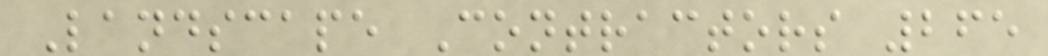Landscape Contractors 265
